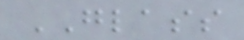GLASS
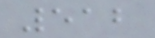512
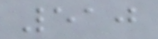510
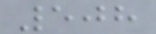508
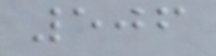506
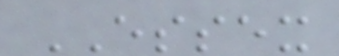ESSEX
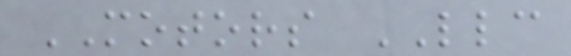MOTORS LLC
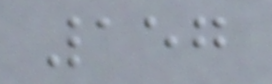157
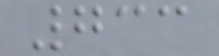733
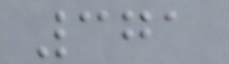371
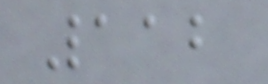112
